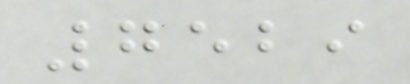7529
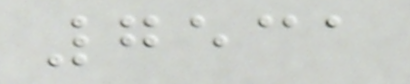7531
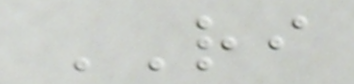RI
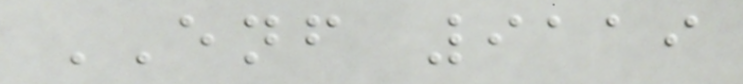ENF 9119
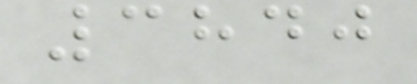3840
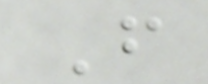F
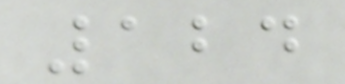124
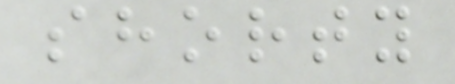shorty
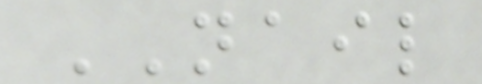NAIL
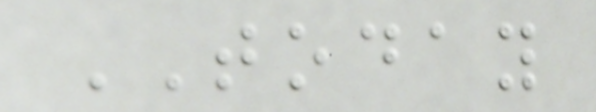TODAY
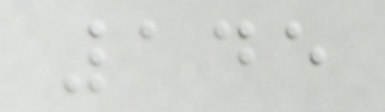145
